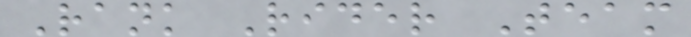Rank Rider Team
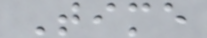Time
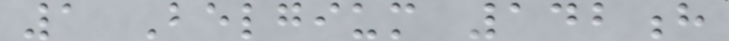1 Belgium 142h
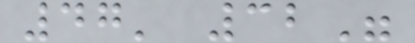47' 32"
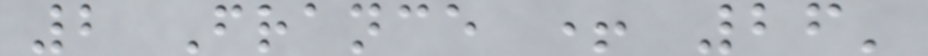2 France + 26'
